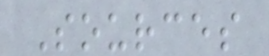Sources
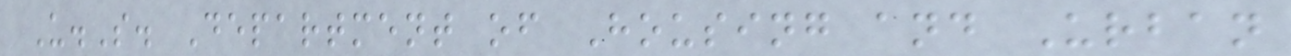U.S. Department of Housing and Urban
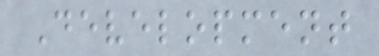Development
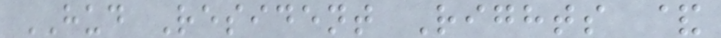HUD Resident Rights &
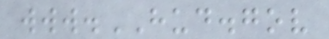www.HUD.gov
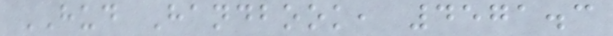HUD Handbook, 4571.3
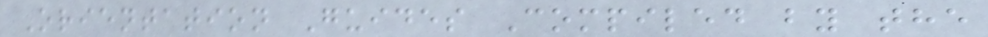Orientation Guides Compiled by the
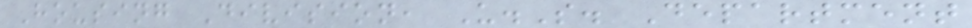Housing Division, U.S. Department
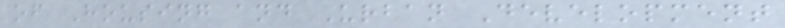of Housing and Urban Development
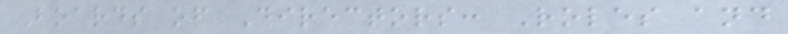Boards of Directors: Roles and
